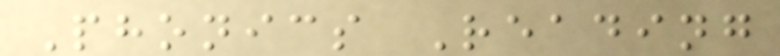Phonics Reading
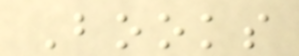Books
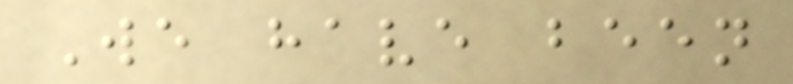We have been
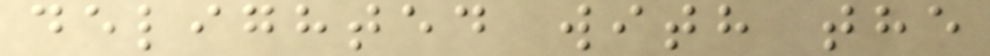delighted with the
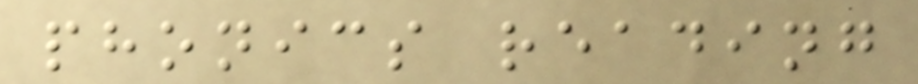phonics reading
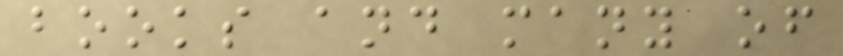books and many of
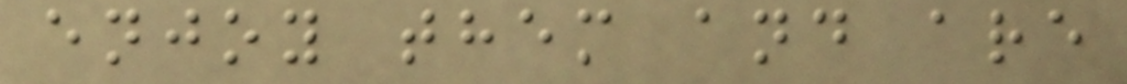enjoy them and are
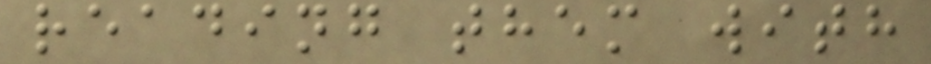reading them with
